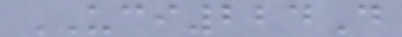UCI224D
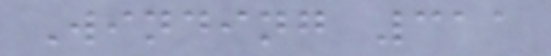Winding 311
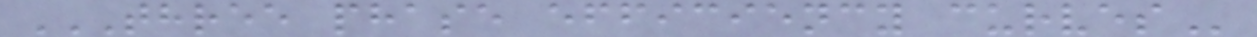THREE PHASE EFFICIENCY CURVES
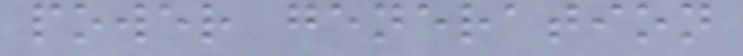power generation
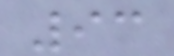93
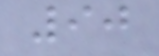90
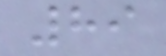89
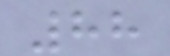88
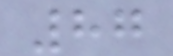87
